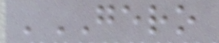'GERO
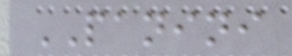PANINI
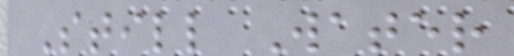Still Water
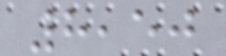8,50
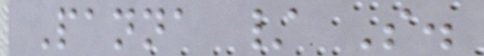Panna / S.
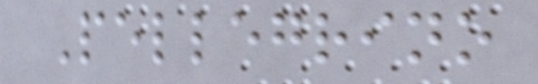Pellegrino
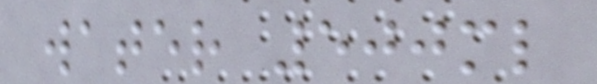water 500ml
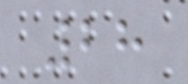28
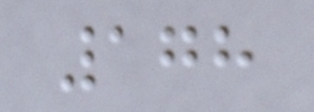178
